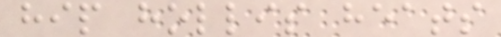hip hollis heats
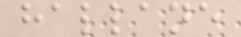hallane
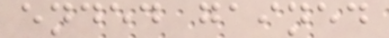ended gained
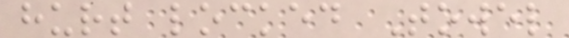hurt locked Towel
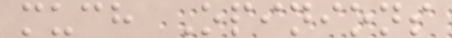much Opinions
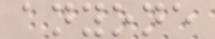anyone
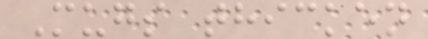Mugs thicken
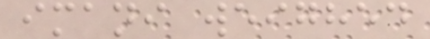imani weighed
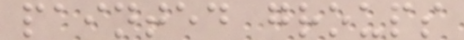painted groups
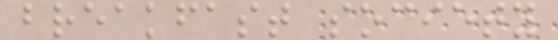breakfast society
